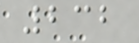232
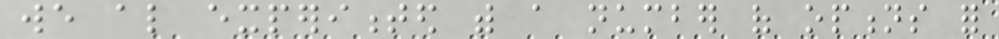we also experimented with a number of options for
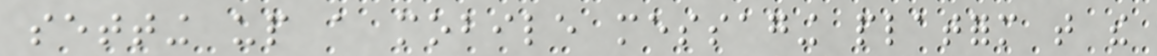setting up a mobile messaging platform that the
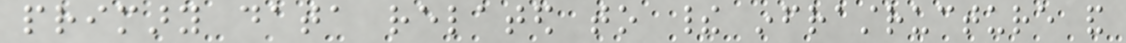primary data related to their infrastructure and
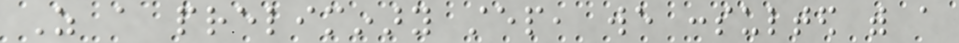As a preliminary step, we consulted with a
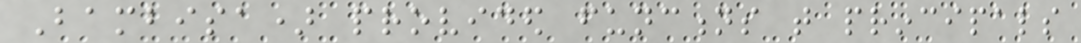Bambisa) provided functions that principals
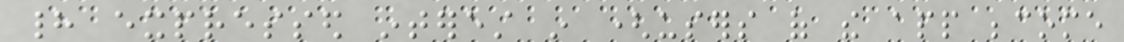had expressed interest in (users of the app become
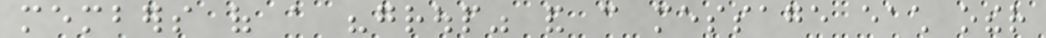members of a "group" and can message each other
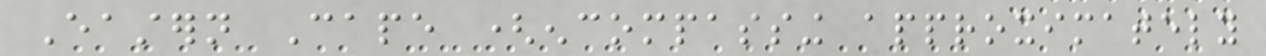Eastern Cape (encompassing approximately
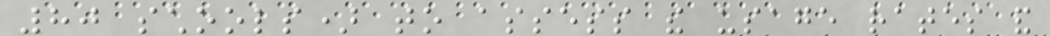80 schools) to assess the usage rates and
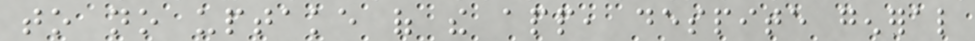to no uptake of the app, despite general
